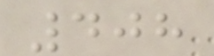408
